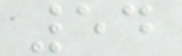54
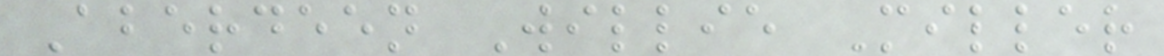Aberdeen Willie Miller
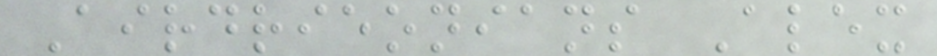Airdrieonians Alex
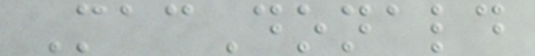MacDonald
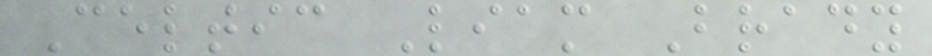Celtic Liam Brady
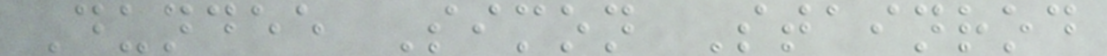Dundee Simon Stainrod
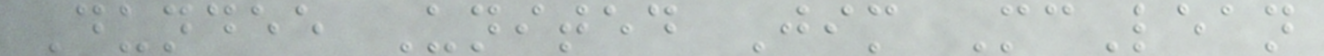Dundee United Jim McLean
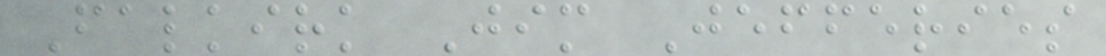Falkirk Jim Jefferies
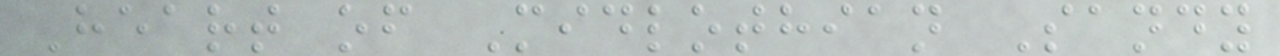Heart of Midlothian Sandy
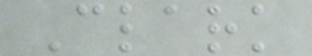Clark
